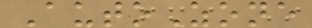AutoZone
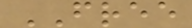FREE
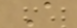A
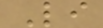Li
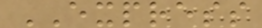EXPRESS
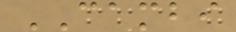CAMBI
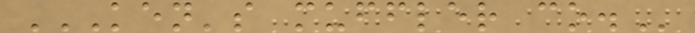KEN'S MUFFLER CO.
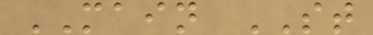MAIN ST
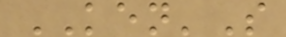KEN'S
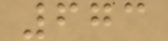673
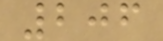206
